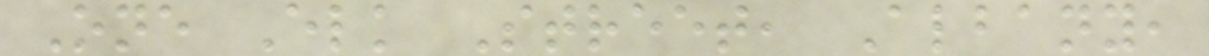One Elk Street, Albany,
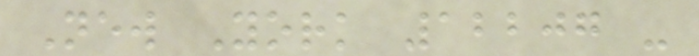New York 12207 -
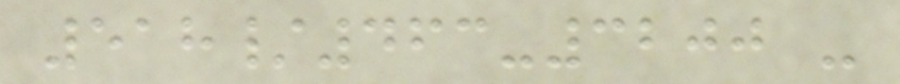518/463-3200 -
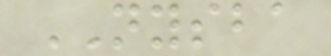NYSBA
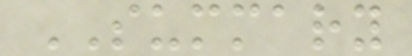SUMMARY
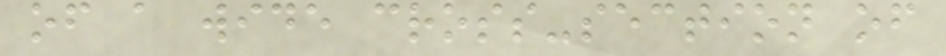of a wide cross-section of
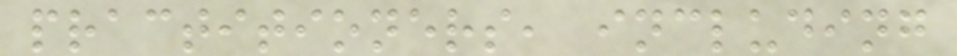practitioners, including
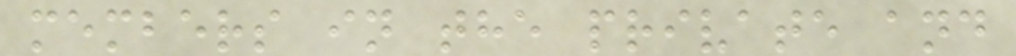members in the private and
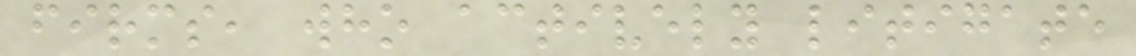firms, who actively litigate
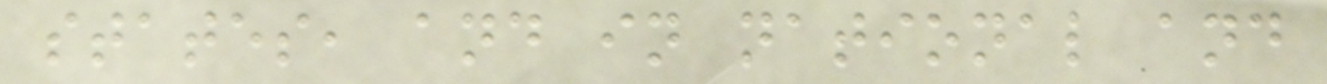states, and in national and
